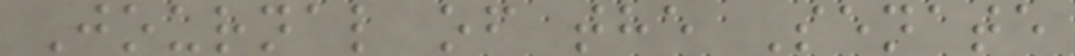Journal of the Senate
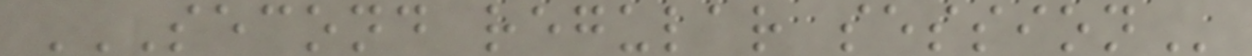SECOND REGULAR SESSION
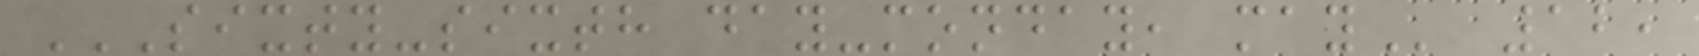SIXTY-SIXTH DAY-MONDAY, MAY 12,
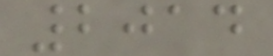2014
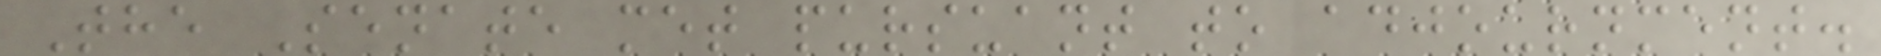The Senate met pursuant to adjournment.
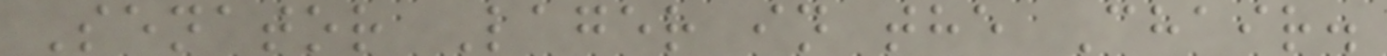Senator Lager in the Chair.
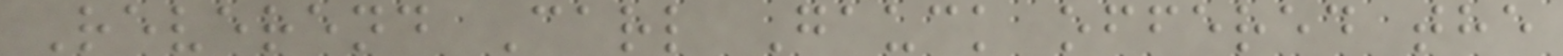Reverend Carl Gauck offered the
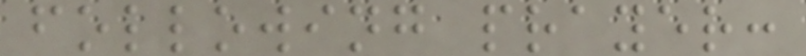following prayer:
